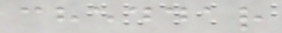cheddar
